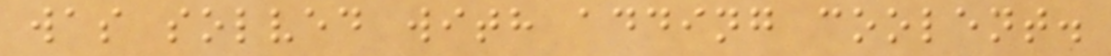was solved with adding coolent.
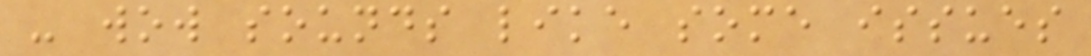- wow sounds like some issues
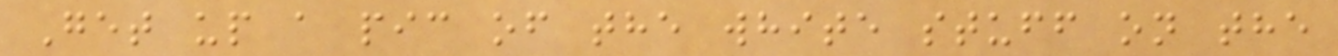Get up a pic of the white stuff on the
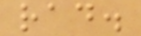rad.
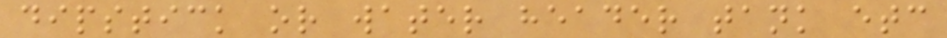dipstick or water header tank etc
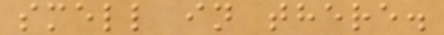smell in there.
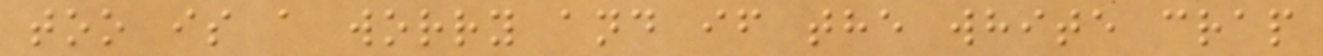too is a worry and if the white crap
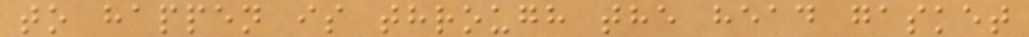to happen is through the head gasket
